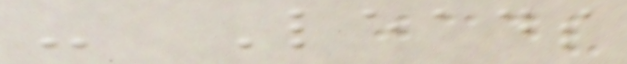- Leads
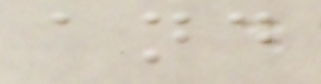and
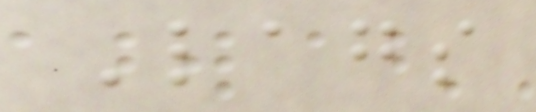Lags
